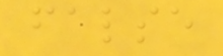false
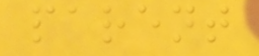parent
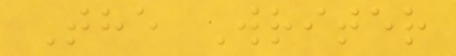The Writer
